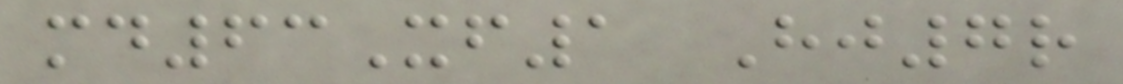md63Xf1 Hj7r
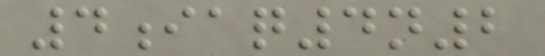4iaq4n2
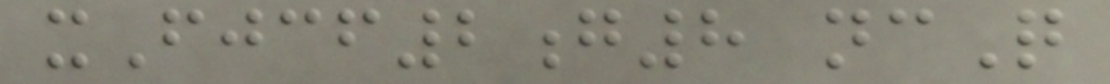xFjcf2g8 ncQ
